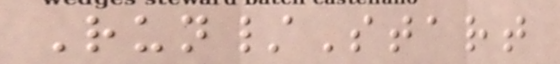Run/Start
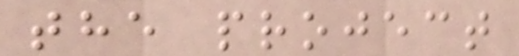the project
